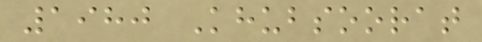1980 Khubsoorat
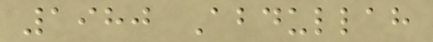1980 Abdullah
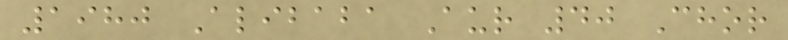1980 Alibaba Aur 40 Chor
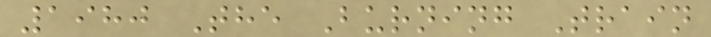1980 The Burning Train
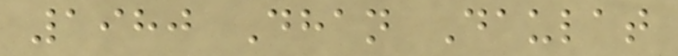1980 Dhan Daulat
